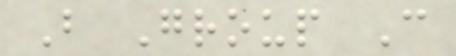B Group C
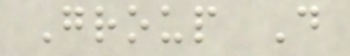Group D
